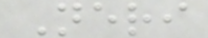Neri
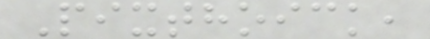Pixthoick,
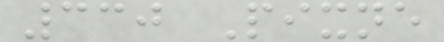330 Pixne
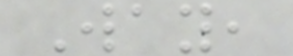Way,
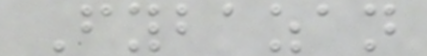Fybazan
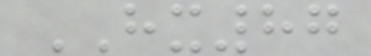HX87
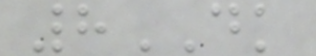8DK
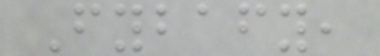Fybafy,
